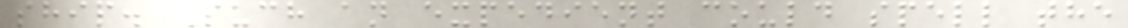ship. Such an expedient could spell the
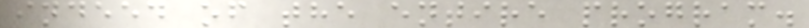indeed of the entire program.
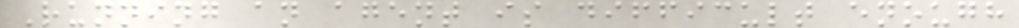Running an agent is difficult enough
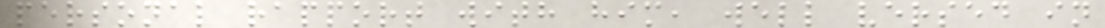personal rapport with him, well versed in
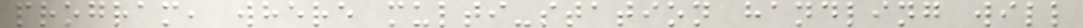program, where multi-station handling will
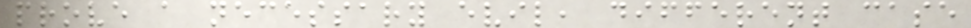prove a necessary evil, different case
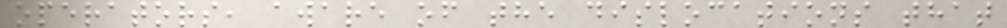operators, aware of the dislocations that
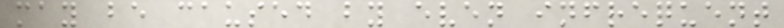may be caused by even infrequent
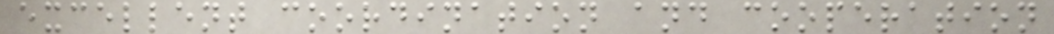excellent coordination and cooperation
